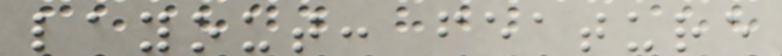layout: feature
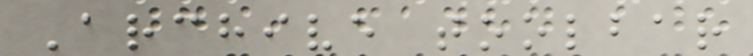Archive toolbar
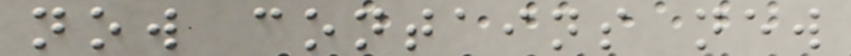now contains new
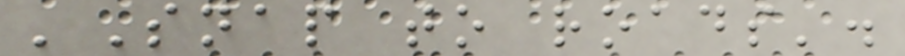'Snap to roads'.
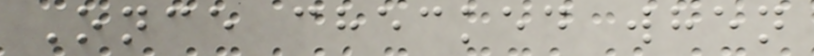Once checked when
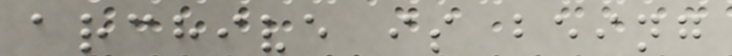archive is being
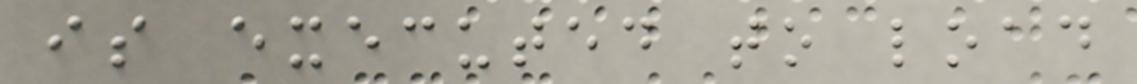is executed to load
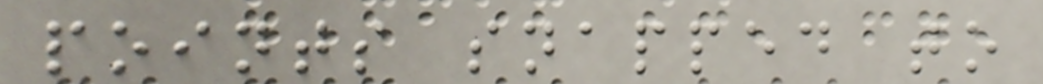points snapped to
